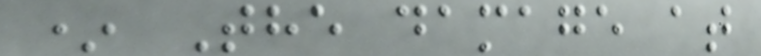* The damage at
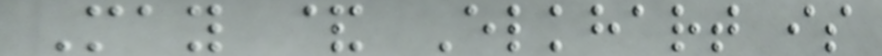May & Elkhart is
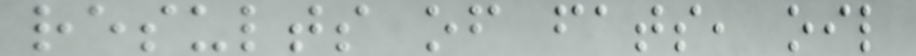results of fats, oil
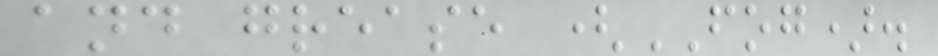and grease (FOG).
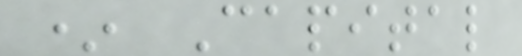* Capital
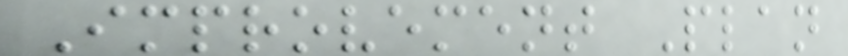Improvement Plan
